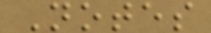Notes
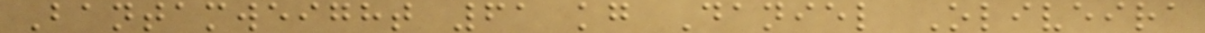Bantamweight 61 kg Daniel Oliveira
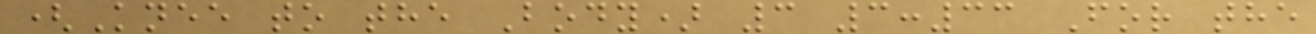(Knee to the Body) 3 3:33 For the
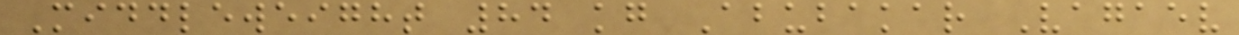Middleweight 84 kg Abubakar Vagaev
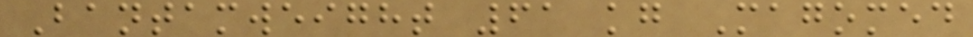Bantamweight 61 kg Magomed
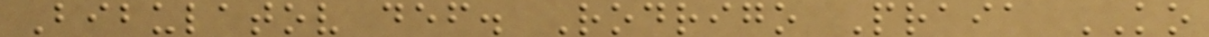Bibulatov def. Rodrigo Praia KO
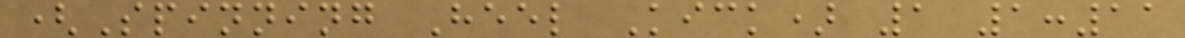(Spinning Heel Kick) 1 1:11
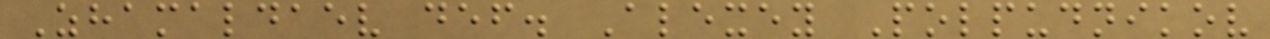Zhamaldaev def. Alexey Polpudnikov
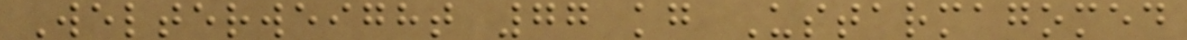Welterweight 77 kg Ustarmagomed
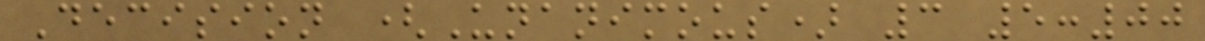Decision (Unanimous) 3 5:00
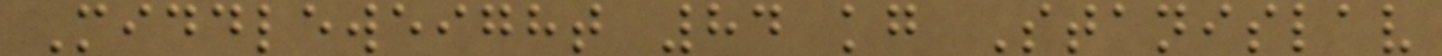Middleweight 84 kg Stanislav
